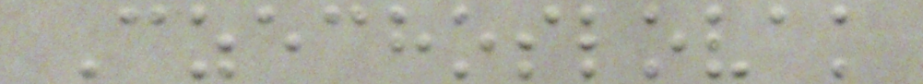Czechoslovak
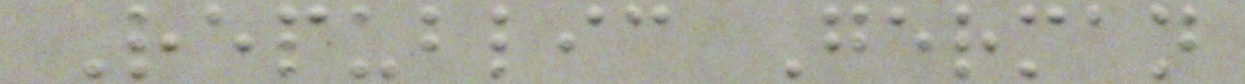Republic German
